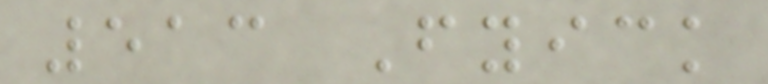513 Fyick
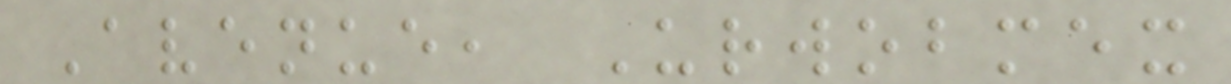Avenue, Urwobmex
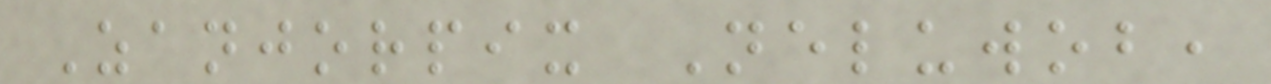Zanjorpix Neluwob,
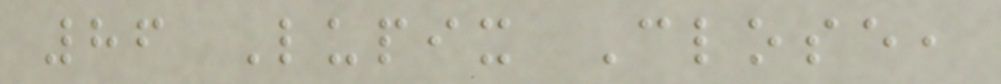86 Lupix Close,
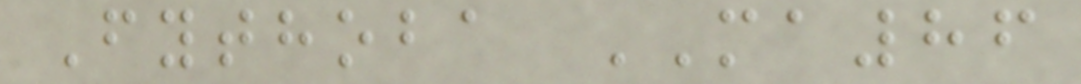Fythoba MA86
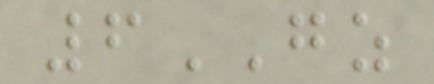6GZ
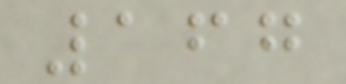167
